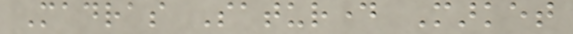Madras Saturday Market
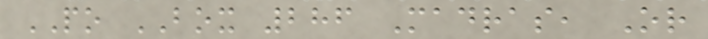PO BOX 286 Madras, Or
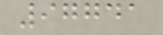97741
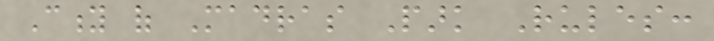City of Madras Park Rules:
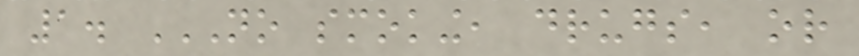1. NO SMOKING, DRUGS, OR
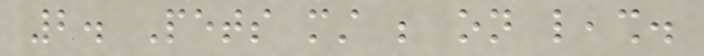2. Pets must be on leash.
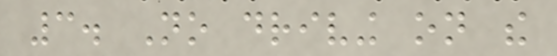3. No driving on the
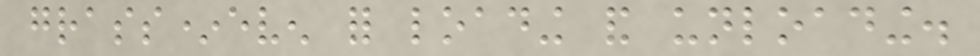grass*even for loading and unloading.
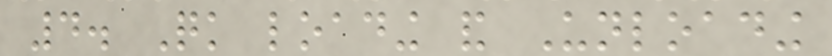4. Quick loading and Unloading
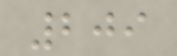209
